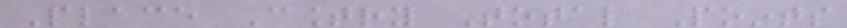Place Country Total Points
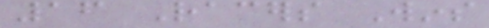16 Racers Wins
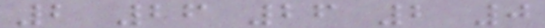2 26 26 2 0
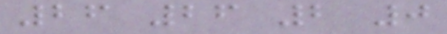26 26 2 0
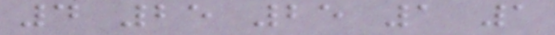4 25 25 1 1
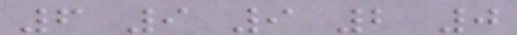6 9 9 2 0
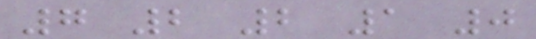7 2 2 1 0
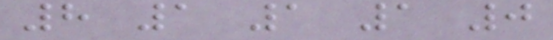8 1 1 1 0
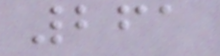261
